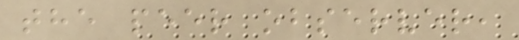the peer observer,
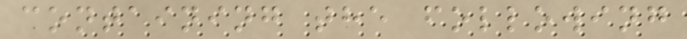containing the following
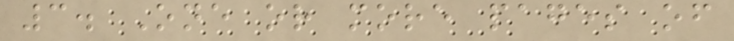3. One or more pages of
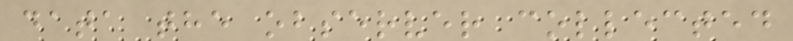data the observer collected
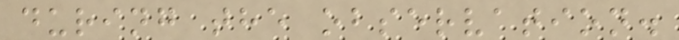during the observation.
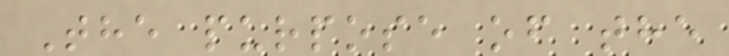The purpose of the
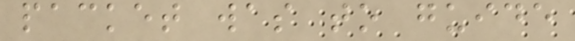packet was to guide
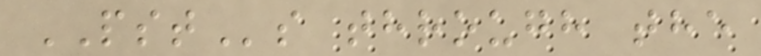PSTs through the
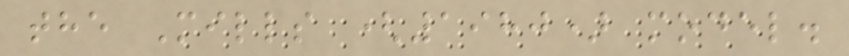the Mills (1980) model.
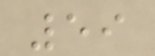59
